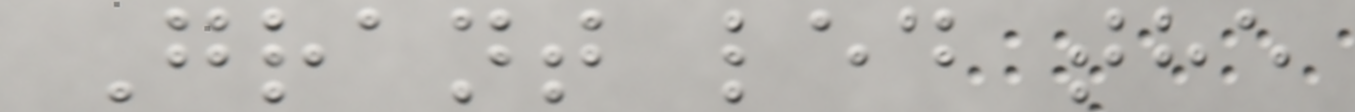Grant led the
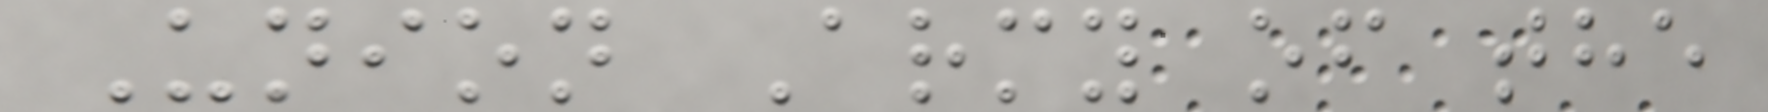Union Army of the
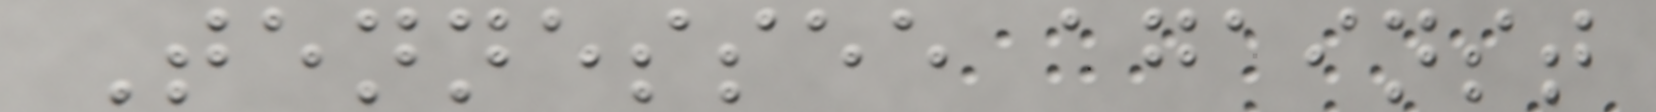Tennessee against
